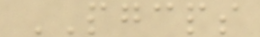PGCPS
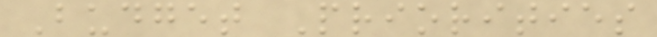Budget Priorities
